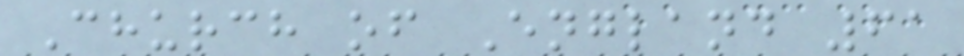Church of England 61
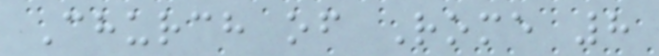Church of Rome 8
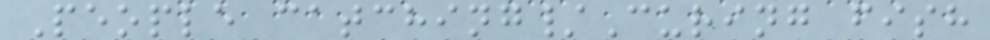People catching/Curing fish
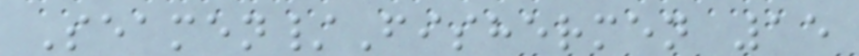Seamen/Fishermen 15
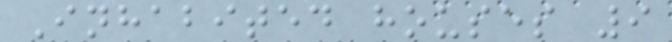Inhabited houses 9
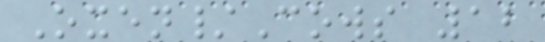Oxen/Cows 12
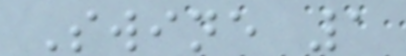Swine 1
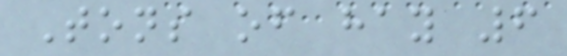Tons of hay 6
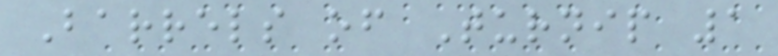Barrels of Turnip 1
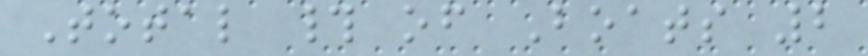Total # of Boats 2
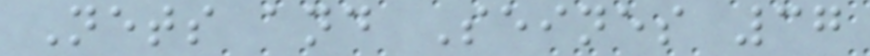Nets and Seines 37
